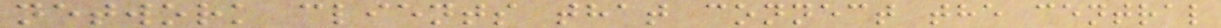network clients that connect the central
